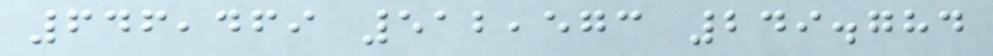646,469 512,573 249.784
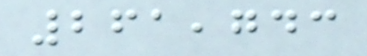261,743
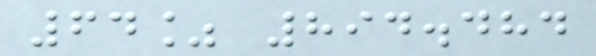64% 894.484
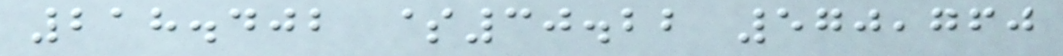218.402 $30.22 570,760
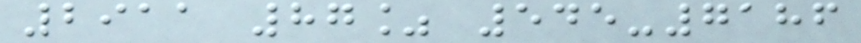2911 87% 545-7186
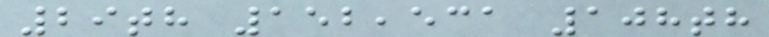29th 152,531 108th
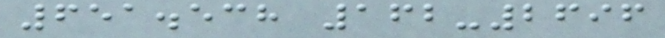651.538 162-2696
